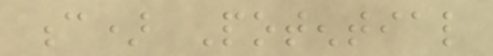c) Potential
